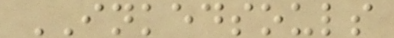INKEDSOULS
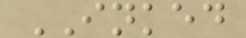INKED
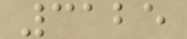3125
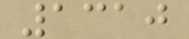1310
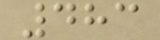483
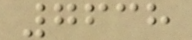7638
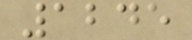1245
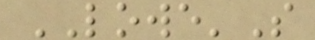LOWE'S
